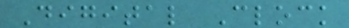Digital Clock
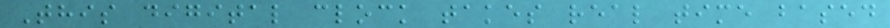This digital clock takes real time based
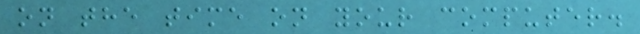on the time on your computer.
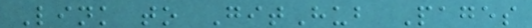Link to GitHub Pages
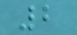2
